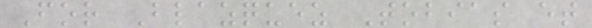For Blazquez Tobias et
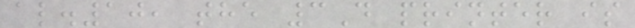al.10, the 3D printer is
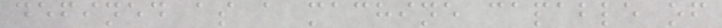defined as a machine capable of
